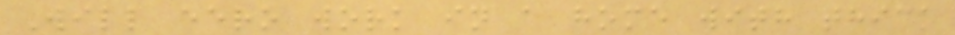Will eero work in a home with thick
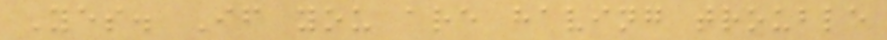Yes. If you are having trouble
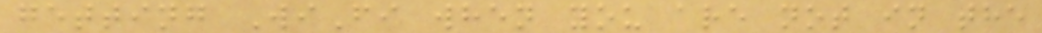getting WiFi when you are not in the
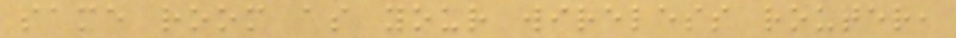same room as your wireless router,
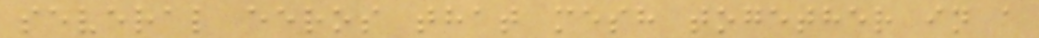several eeros that mesh together in a
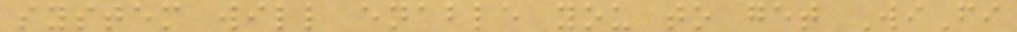system will enable you to get WiFi
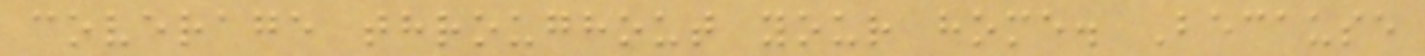coverage throughout your home. Because
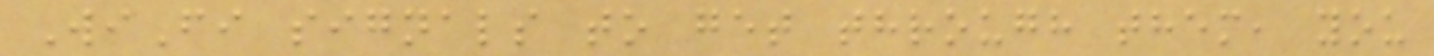WiFi signals to get through them, you
